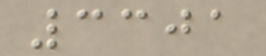3301
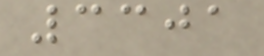3301
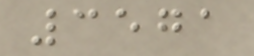3571
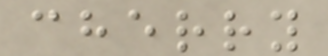cherry
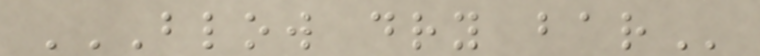BLOW DRY BAR
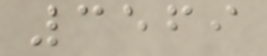3569
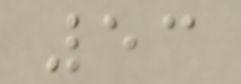53
